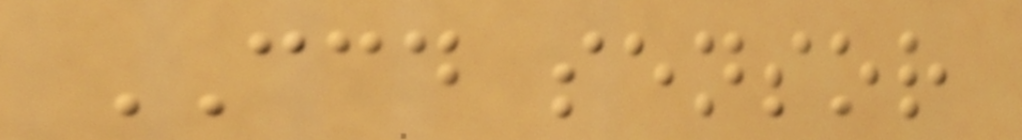CCD sensor
